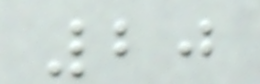20
